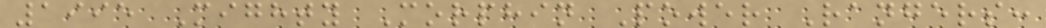1995 Mighty Morphin Power Rangers:
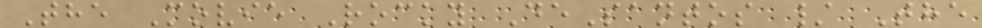The Movie Rocky DeSantos / The
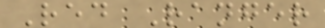Red Ranger
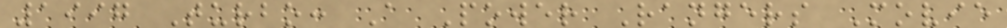1997 Turbo: A Power Rangers Movie
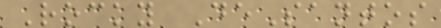Rocky DeSantos
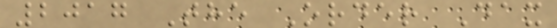2017 The Order Dax
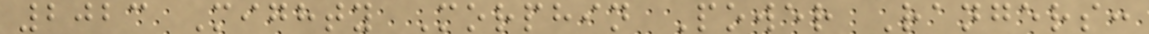2023 Mighty Morphin Power Rangers:
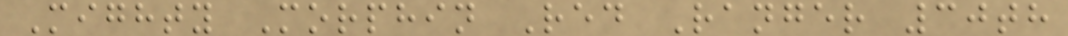Mighty Morphin Red Ranger 30th
